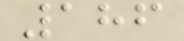186
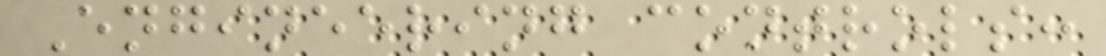Engineering controls:
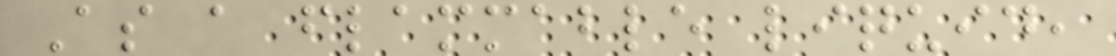As a flammable liquid,
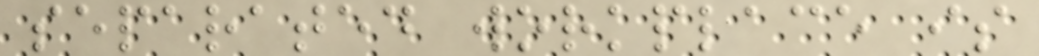separated workplace is
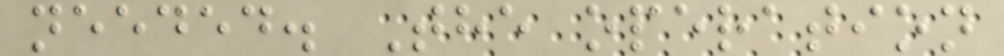needed. The operation
